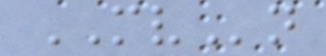MVn
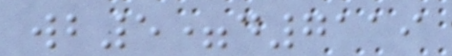wb5=d7119
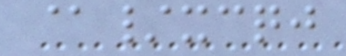@/xcqj
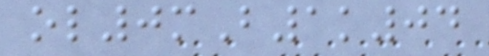ol0mB1k04
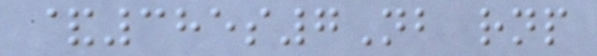&385s7Nb rnp
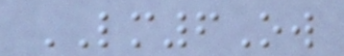LM6Ow
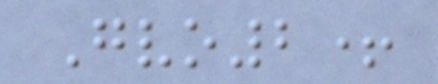Gvo2+
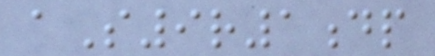aS9r1dp
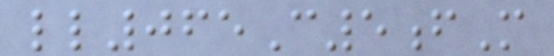ll065C5fM
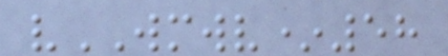vWMWV*58
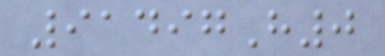91497H0
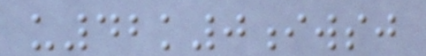u42k0iwsj
